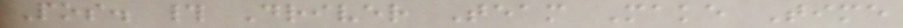Pos. # Driver Team Make Time
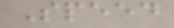Speed
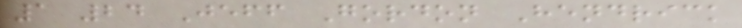1 24 Jeff Gordon Hendrick
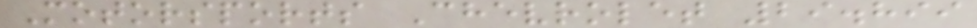Motorsports Chevrolet 29.899
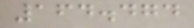164.474
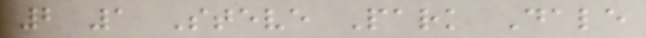2 1 Steve Park Dale
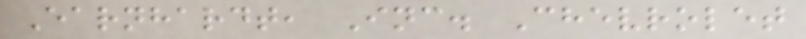Earnhardt, Inc. Chevrolet
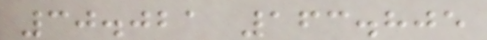30.021 163.805
